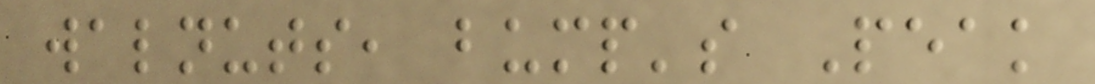walnuts, bump's Peak
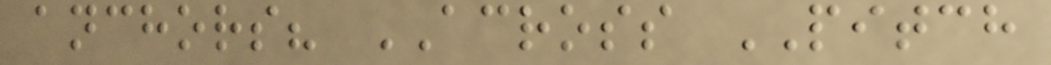anchors? ACROSS PITCH
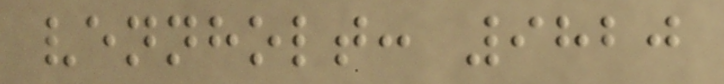vennholt: 9820
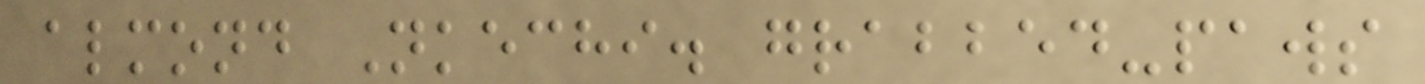almond Nkechi. grabbed-paws
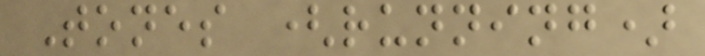Tones (running)
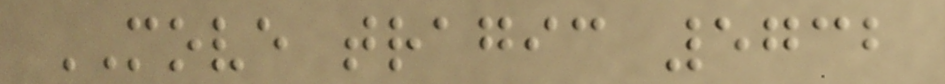MOVE tragic 5732
